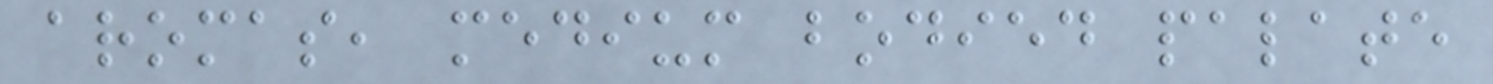aromas, medium bodied palate
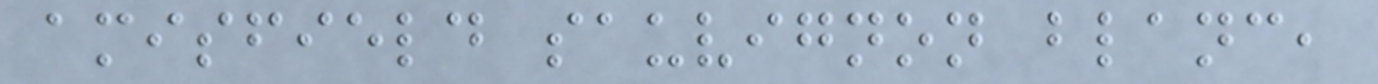amisfield sauvignon blanc,
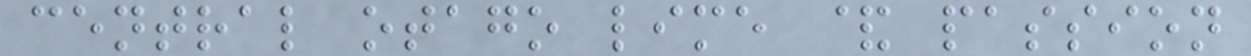central otago lime & passion
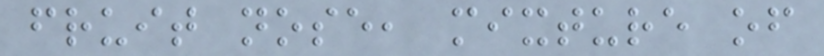fruit nose, mixture of
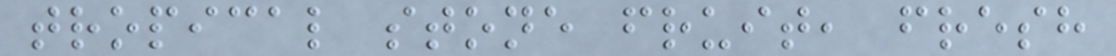tropical stone fruit, fresh
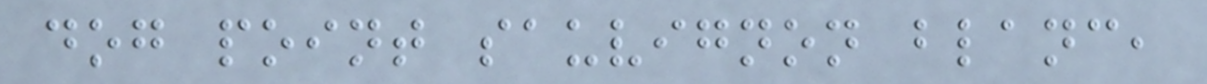dog point sauvignon blanc,
